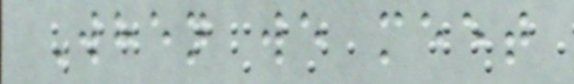When we meet
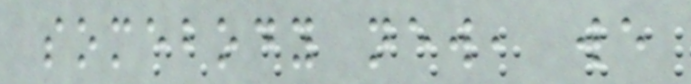somebody new, we
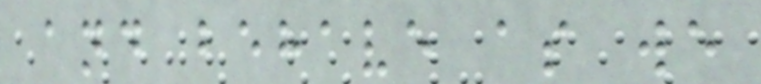and behave as we
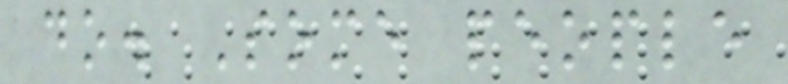do. Some people
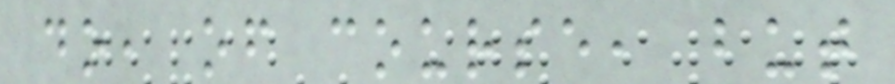do, of course, but
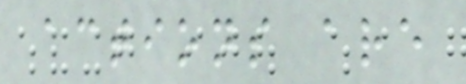actions are
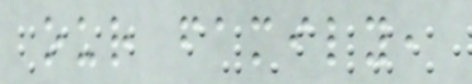our family,
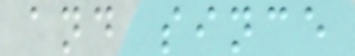and since
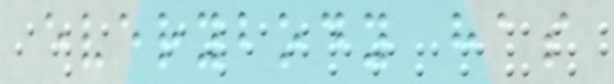everybody has
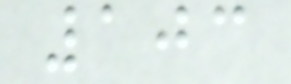103
